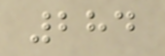284
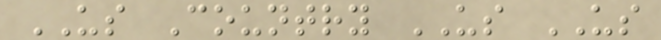US Country US US
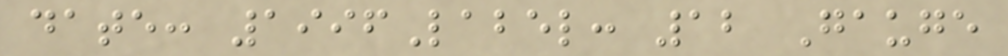date: 1996Label: 12 Gauge
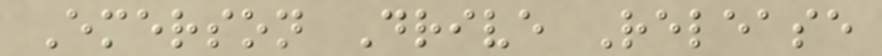Emerson Drive Release
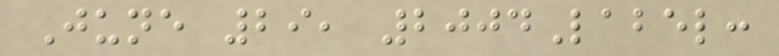June 29, 2004Label:
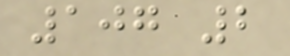107 2
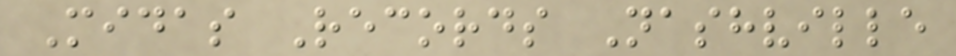Midas Records Nashville
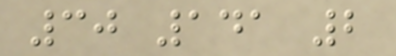30 141 2
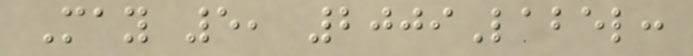May 5, 2009Label:
